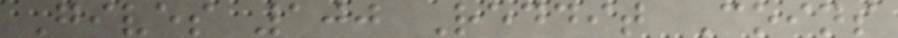Gives 100 Reddit Coins
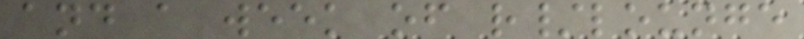and a week of r/lounge
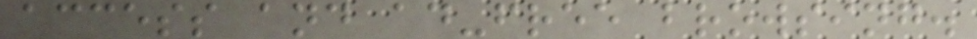access and ad-free browsing.
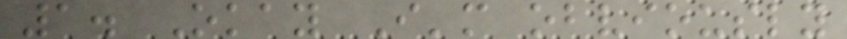1. Okay I'm obviously
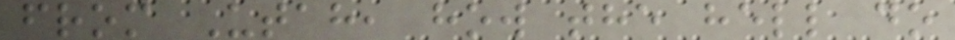from Utah, how the hell do
